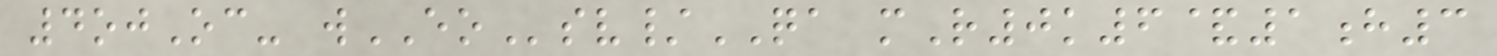4ojOc- wEOsv/QA mR0k6&1h3
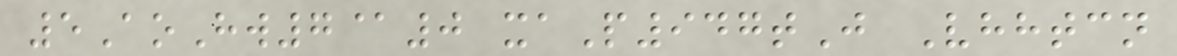5AoHw7@0 xaP947tJ Vhhtcn
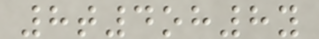8t4oh8y
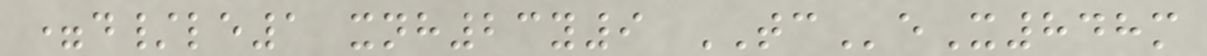=d/le1 xnh23y9 TCeX848m
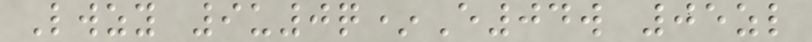Lwzy 9u0q*E04w 05zl
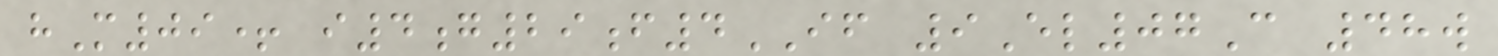hM09+ i4g29f4IF 9El07C 48w
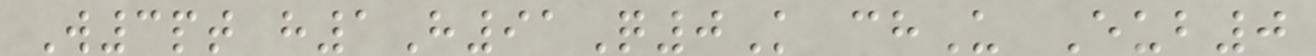W3pt h1H91Q0K chU Eub0
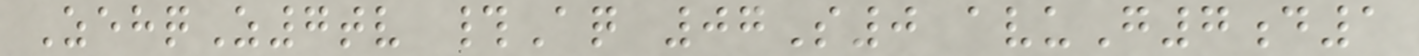ZehqZ7tv #Aq 07S0 avuG7d1
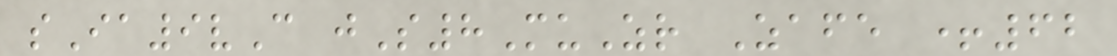sIa9vC jS8MuZr Zafe +62
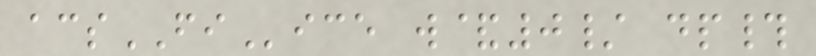acsFIice w&0/ dp#
